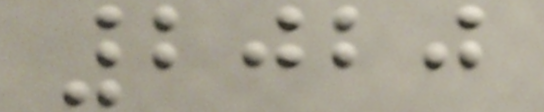2020
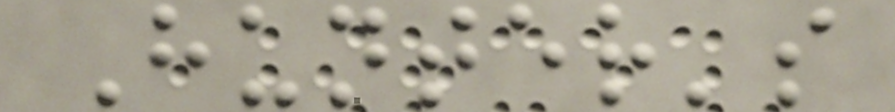Hunter's
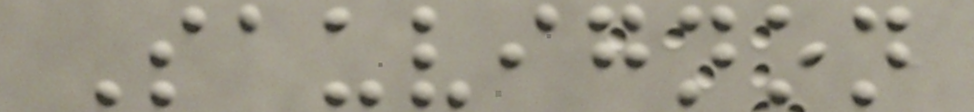Sauvignon
